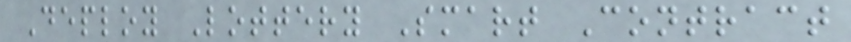Deploy Lottery Smart Contract
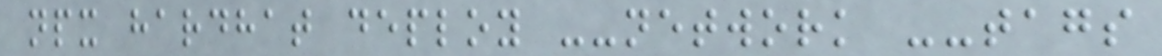npx hardhat deploy --network --tags
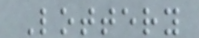Lottery
